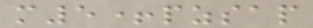m5+pzsap
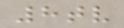8tv
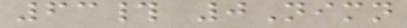63# 0Nimn
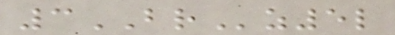3BRz5l
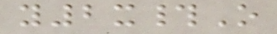y2x#O
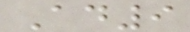Ad9
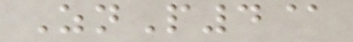ZnP4@
